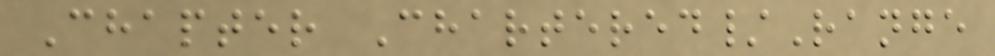Chapter Chartered/Range
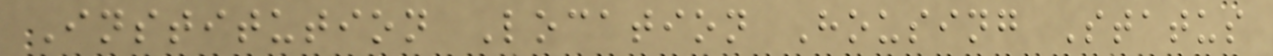Institution Location Housing Status
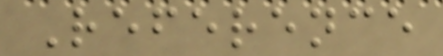Reference
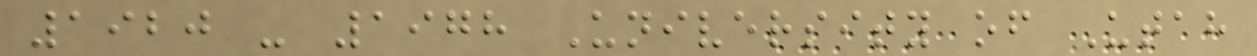1920 - 1978 University of Utah
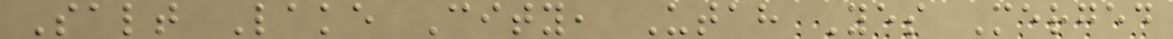Salt Lake City, Utah Yes Merged
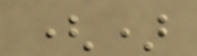()
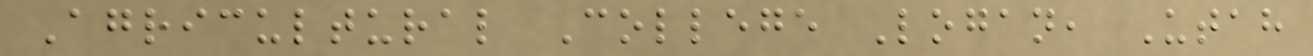Agricultural College Logan, Utah
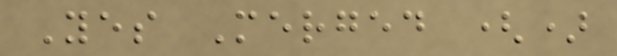Yes Merged ()
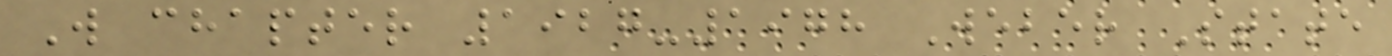W chapter 1927-1978 Weber State
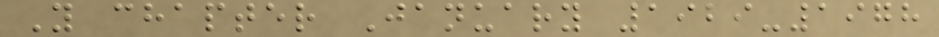Y chapter January 1929-1978
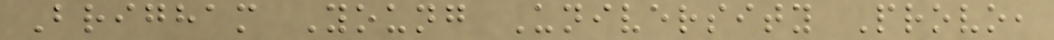Brigham Young University Provo,
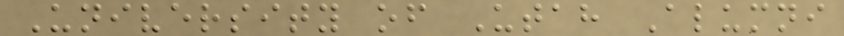University of Utah Alumni
